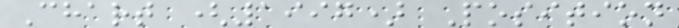Chart (1997) Position
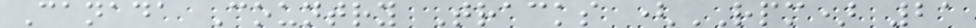Canada Country Tracks (RPM) 21
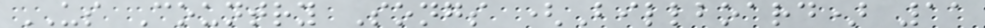US Country Songs (Billboard) 11
